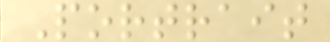Portrait
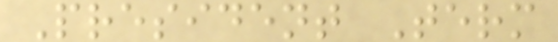President Term
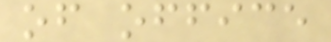of office
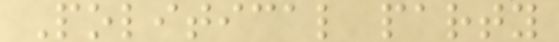Political party
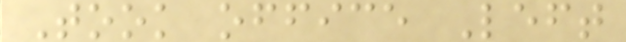Took office Left
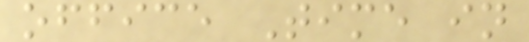office Time in
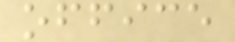office
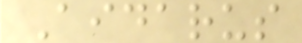Aidarus
